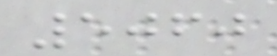5060
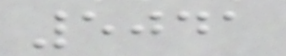5041
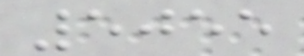5055
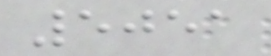5051
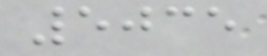5035
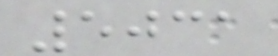5031
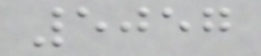5057
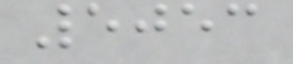5053
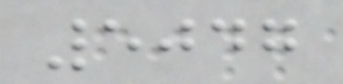5047
